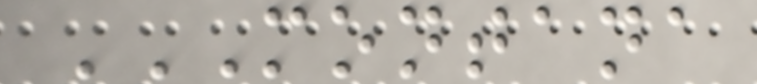MONTANA
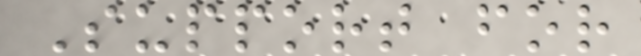Support for
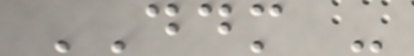DDM -
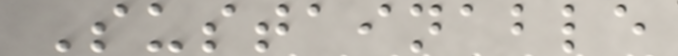Sustainable
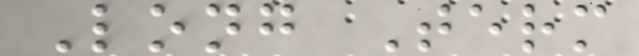Long Term
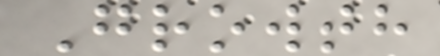Growth
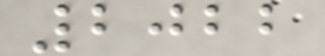2022
